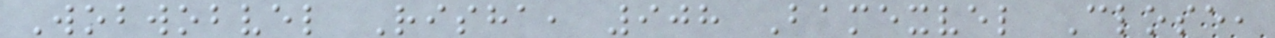Wobwobvel Risha, 908 Bamexvel Close,
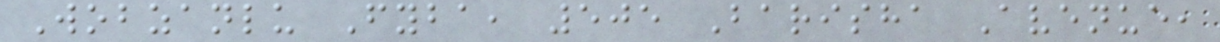Wobzanlu Fyba, 505 Barisha Avenue,
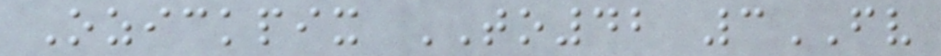Ozickpix TO42 3FV
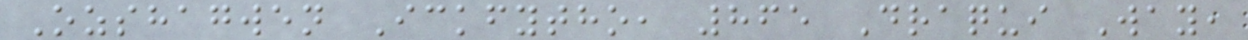Ozshagwen Ickfytho, 865 Draqui Way,
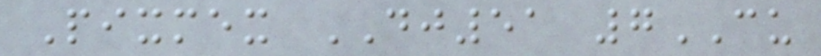Pixmex DJ51 7CU
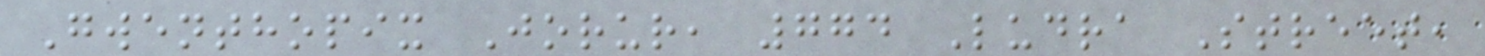Gwenthopix Jorur, 774 Ludra Street,
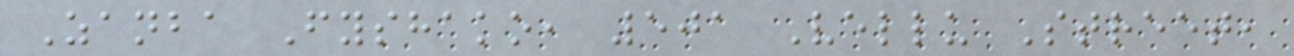Zanba Fyshako, 501 Vellu Street,
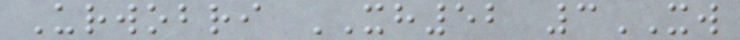Urwobri XH52 3XW
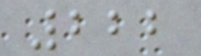222
